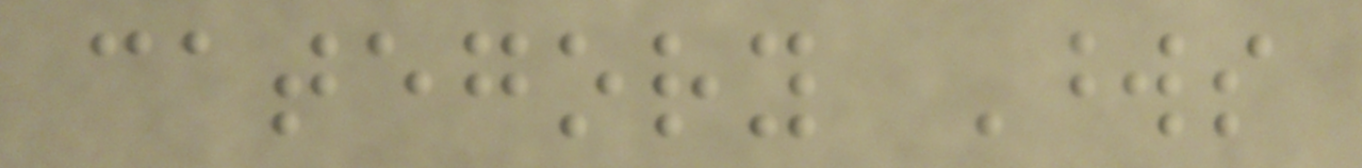category Words
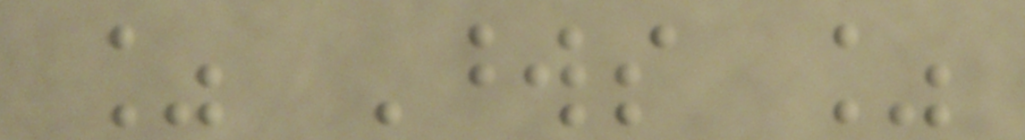% Words %
